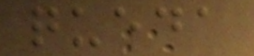queda
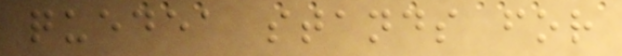quedea stands for
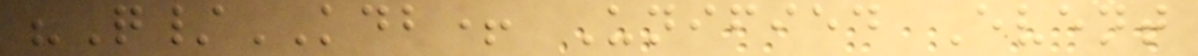"Q/KDB+ Unified Event
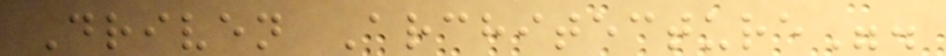Driven Architecture".
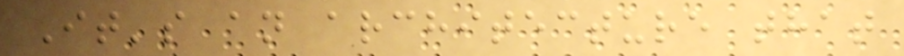It's an architecture that
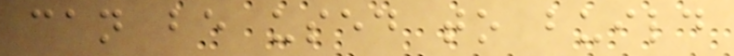can be used to build
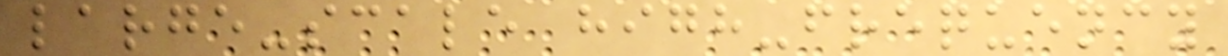large-scale high-frequency
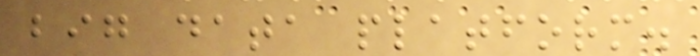big data platform.
